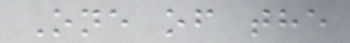One of the
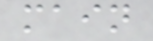main
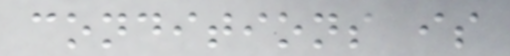conditions is
